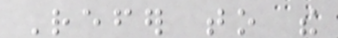Refer to the
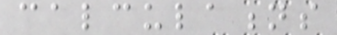calculations
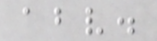above.
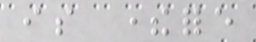is therefore
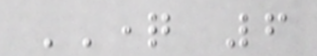QUESTION 6
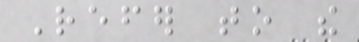Refer to the
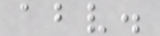above.
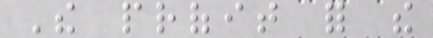The profit for the
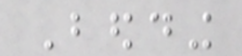Bedding
